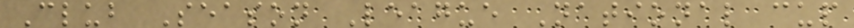Club Season League National cup
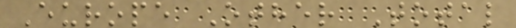Europe Other Total
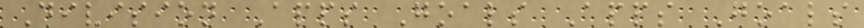Division Apps Goals Apps Goals
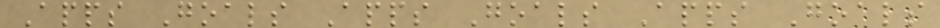Apps Goals Apps Goals Apps Goals
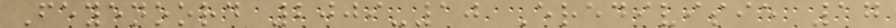Feyenoord 2009-10 Eredivisie 17
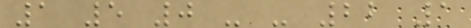1 5 0 - - 22 1
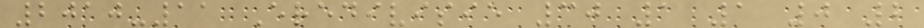2010-11 Eredivisie 30 1 1 0 2
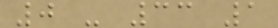0 - 33 1
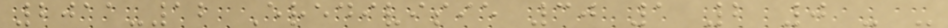2011-12 Eredivisie 30 1 2 0 - -
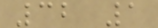32 1
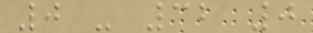0 - 32 0
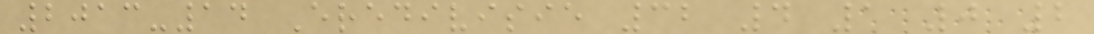2013-14 Eredivisie 32 4 1 0 2
